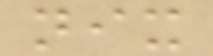nix
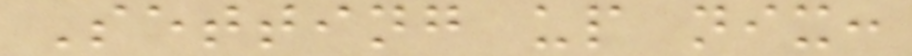Setting up nix:
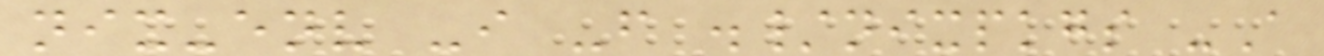nix-env -i -f ./nixpkgs -A
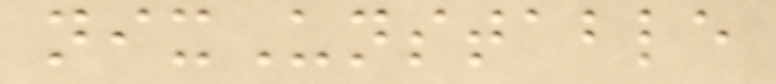nixUnstable
